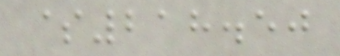$218.50
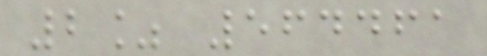2% 564461
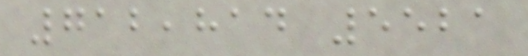712,814 5521
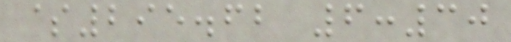$295.62 6:30
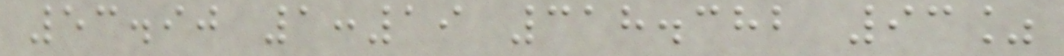53.90 1:19 318.382 93%
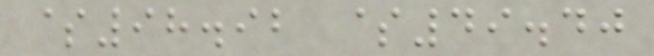$98.92 $49.40
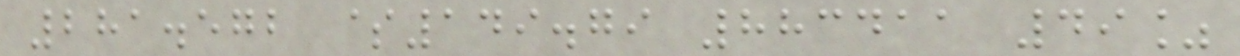281.572 $149.79 883411 49%
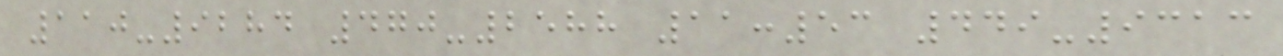110-9284 470-2588 11:53 449-9313
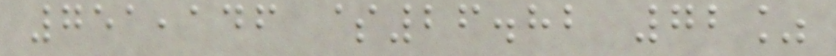751,146 $26.82 72%
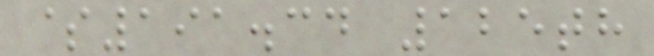$191.34 125th
